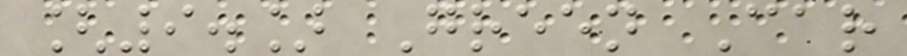[9.] Green Car
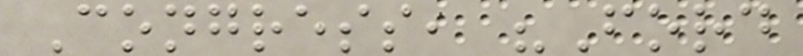Congress, "Ford
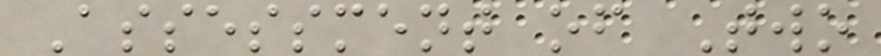Assessment of Two
